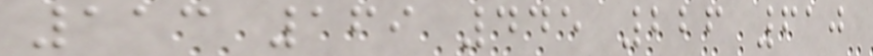113 169 445 226 610
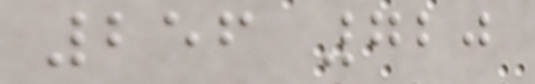256 720
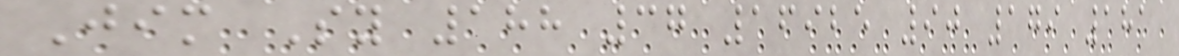Jim Sy 188 37 16925 90 179 181
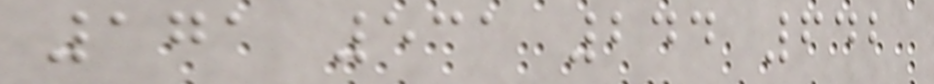171 531 244 642
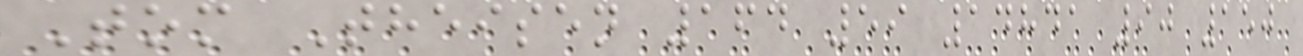Tom Theisen 164 59 14841 90 150
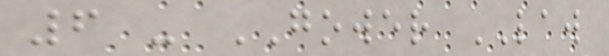6 - GOWER LAW
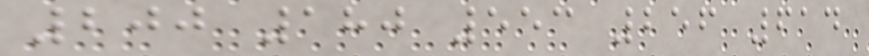200 180 553 256 614
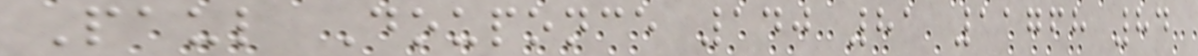Paul Douponce 140 81 11768 84
